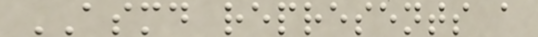ASMD represents a
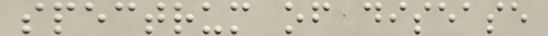spectrum of disease
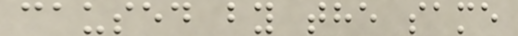caused by the same
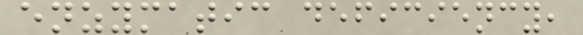enzymatic deficiency,
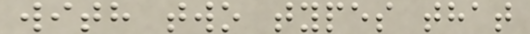with two types that
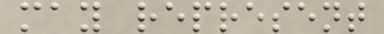may represent
